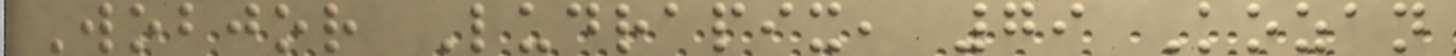Wobjor Ludrapix, 79 Kozan
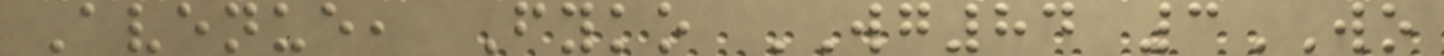Avenue, Fyko WG84 3WO
